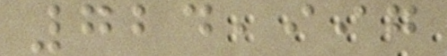724,997
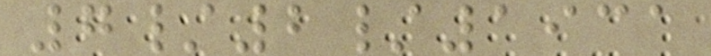7/2/1931
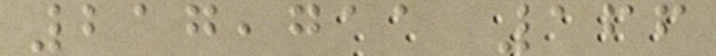217,711 166
